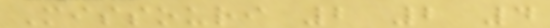Missouri 2 2 4
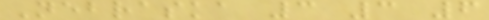Nebraska 3 3 6
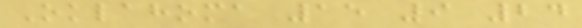Oklahoma 15 9 24
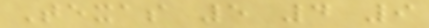Texas 5 4 9
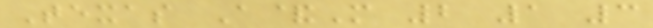Texas A&M 2 1 3
